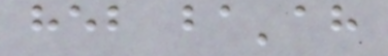heb ba'ah
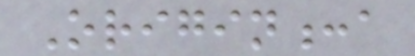Origin:a
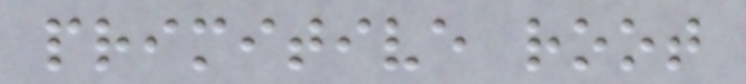primitive root
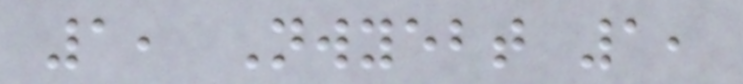1, Nwyebt 1,
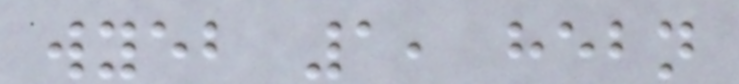wyeb 1, hebn
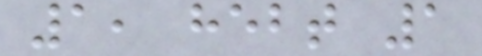1, hebt 1
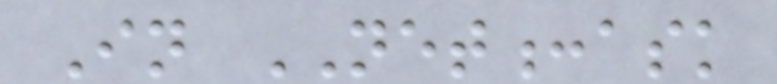In NET:ask
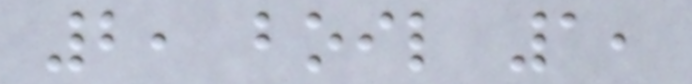2, boil 1,
